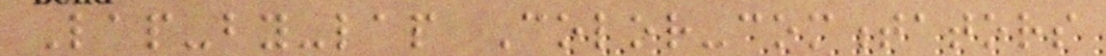Lap-by-lap Color-commentators
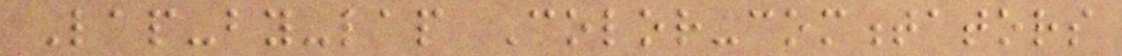Lap-by-lap Color-commentators
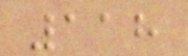118
